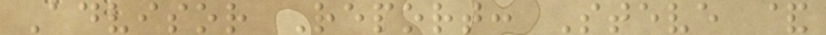Advisor Report: Steve &
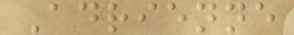Adrienne
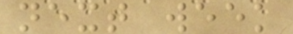next week
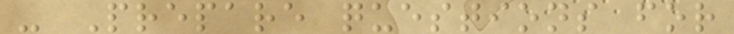- Prepare questions for
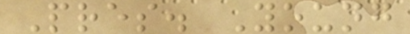Pres. Young
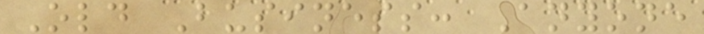Old Business: Anyone
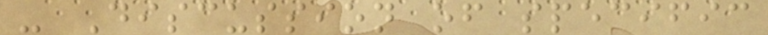- Discussion of specific
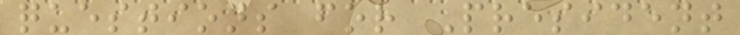questions for President
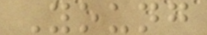Young
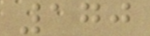170
